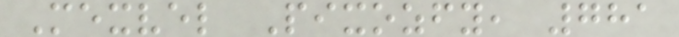Mexvel Pixozfy, 781
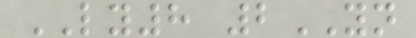LY8 2YN
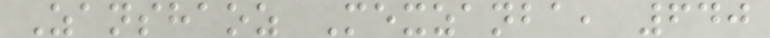Zanshaoz Mexzanba, 640
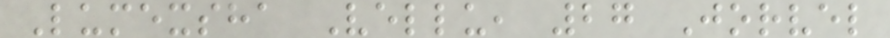Lumexsha Vellu, 27 Jorvel
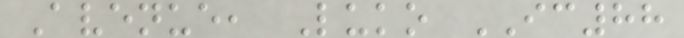Avenue, Luko IC88
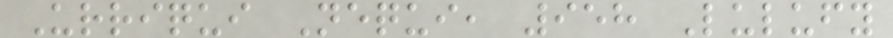Urriqui Nequi, 958 Lulufy
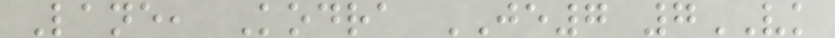Lane, Kodra JE7 7VK
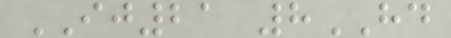IJ21 8HD
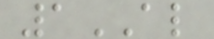1AL
